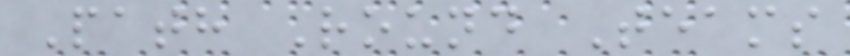Path Round Teams
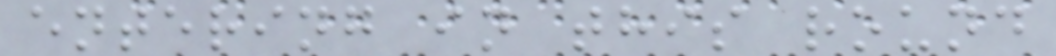entering in this round
